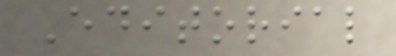Editorial
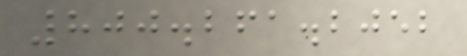800.261.2052
